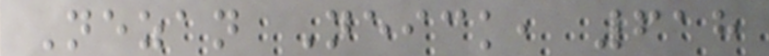Nezan Neick, 618
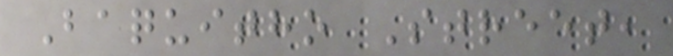Baquitho Street,
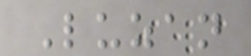Luzan
